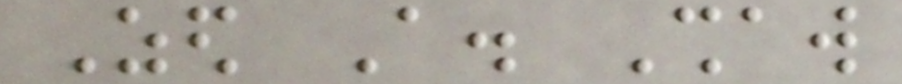Zed A. Shaw
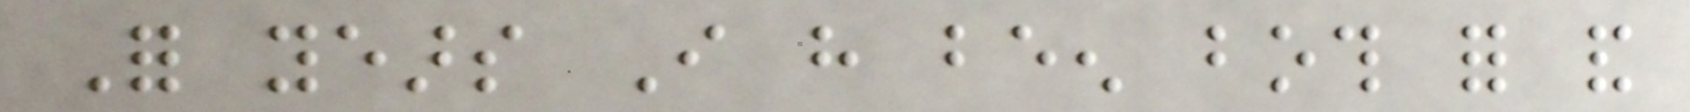For years I have been both for and
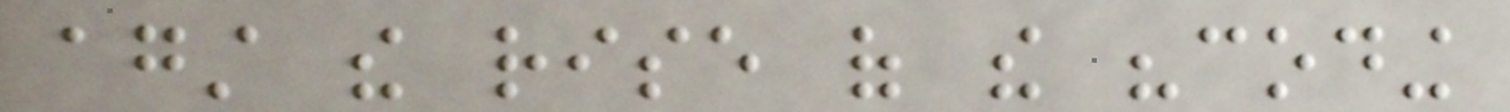against the rise of the "coding
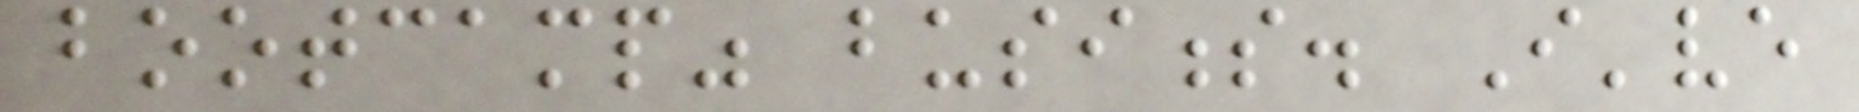bootcamp" business. I've
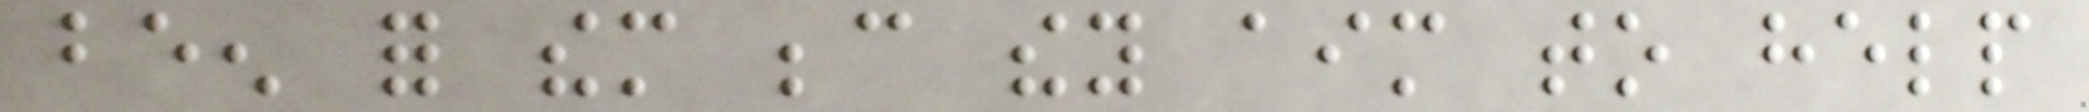been for them because they aim to help
